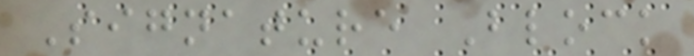Signature Block
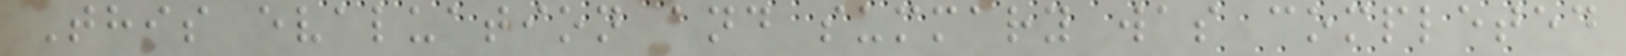This evaluation and summary was completed
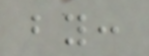by:
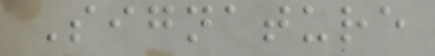Signature
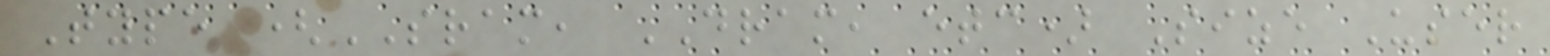Type (SRAM, DRAM, etc) Size User
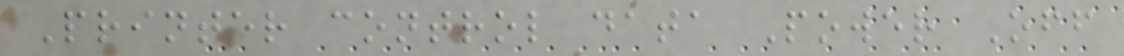Printer control data Power Off
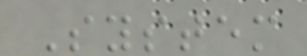System
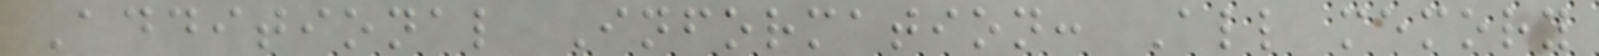Additional Information: All memory
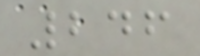246
